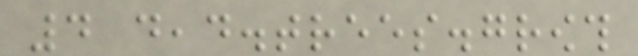4 dead.trees.growth
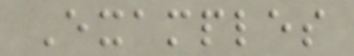Examples
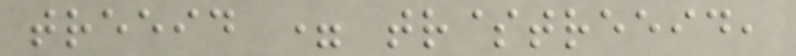treeid = tr$treeid,
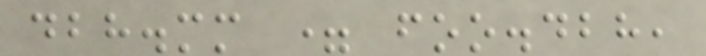dbh.mm = foo.dbh,
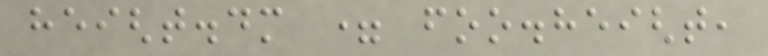height.dm = foo.height,
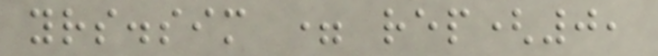yrs.sim = rep(0,
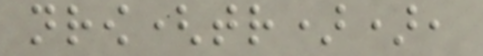nrow(tr)),
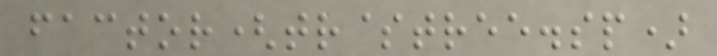factor(tr$tree.sp)
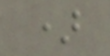)
